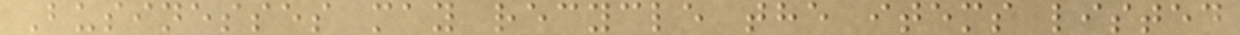Businesses may recycle the items listed
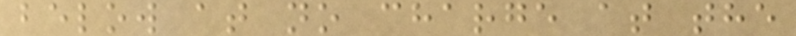below at no charge at the
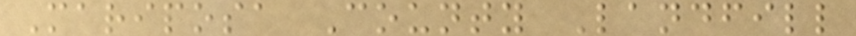Mariposa County Landfill
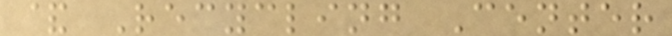& Recycling Center
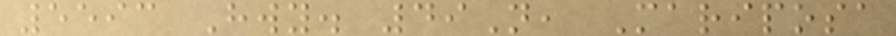5593 Hwy. 49N, Mariposa
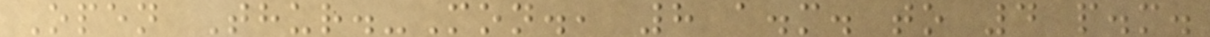Open Thur.-Mon., 8 a.m. to 4 p.m.
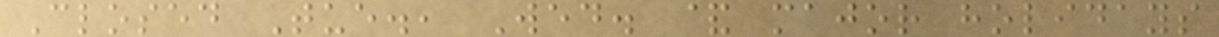Closed Tue., Wed. & major holidays
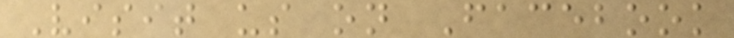Visit us on Facebook
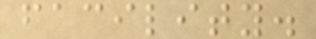facility.
